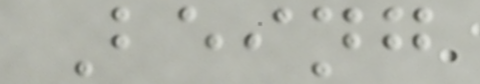Being
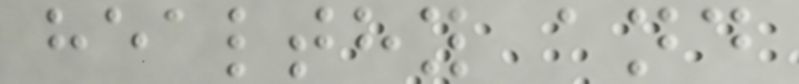healthy and
